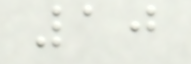10
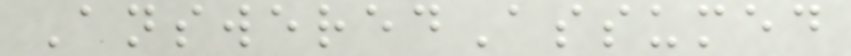AnsweredAssumed
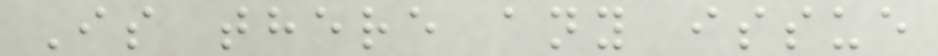Is there any issue
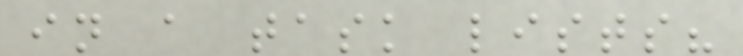in a task lists?
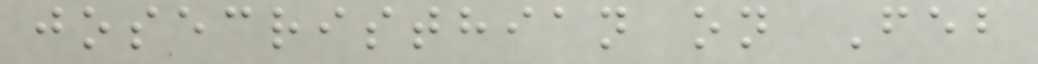josecristhian on Feb
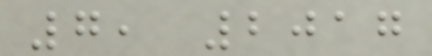7, 2017
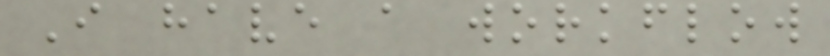I have a workflow
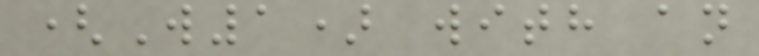(W1) with an
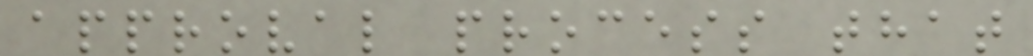approval process that
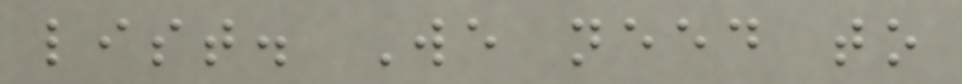list. We need to
